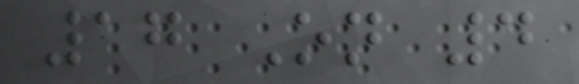17 On 4
